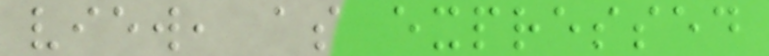view, as expressed
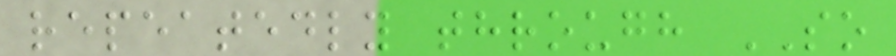repeatedly through SO
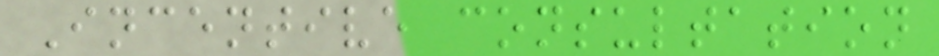Incentive consultation
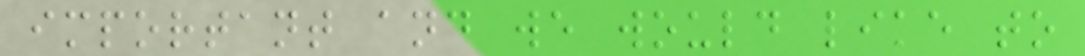important and we would like to
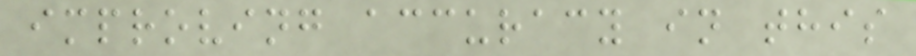improving accuracy in this
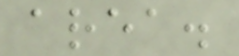area.
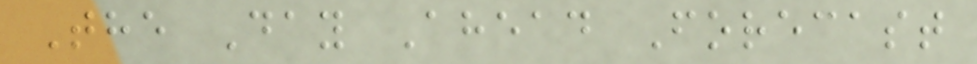The Day Ahead Forecast
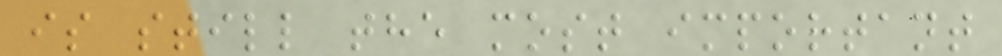is still the most important
